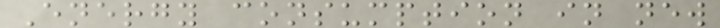Energy consumption in new
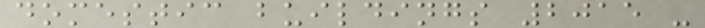domestic buildings 2015 -
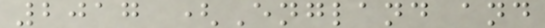2017 (England and
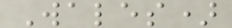Wales)
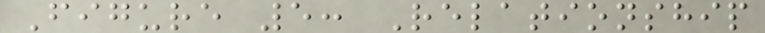Figure 5: Relationship
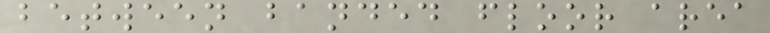between banded floor area
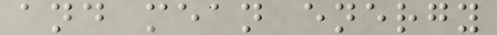and mean energy
